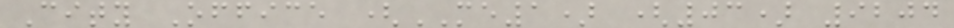City Office (ME1) (03) 9204
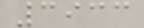3933
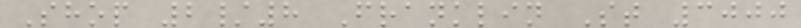Shop 2/8 Franklin St 3000
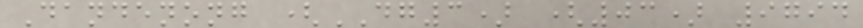Dandenong (DG3) (03) 9794
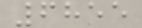6855
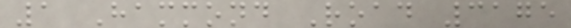1 Hammond Road 3175
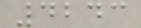4243
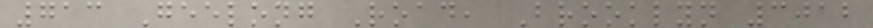713 Geelong Road, Brooklyn 3012
